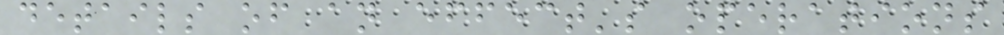details of an effect's operations
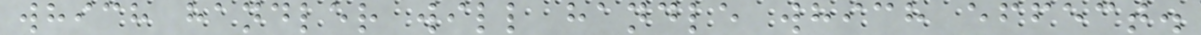which handler will handle which effect.
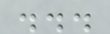...
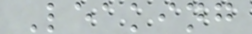Leaking
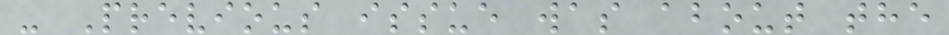- Previous issue was about the
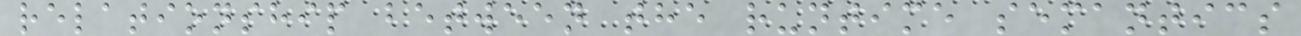relationship between the runtime semantics
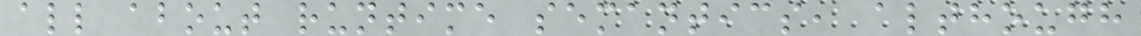all about runtime semantics, although
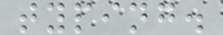typing.
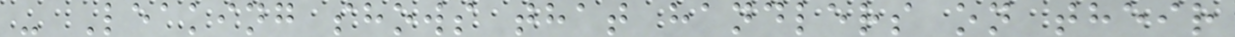- Leaking shows that handlers on their
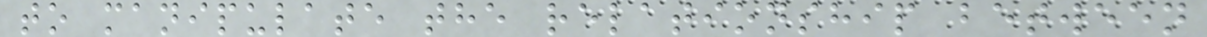to manipulate the relationship between
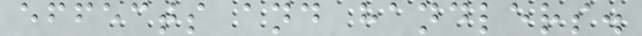effects and handlers.
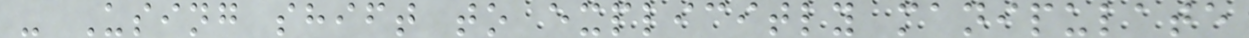- Using shift to explicitly manipulate
